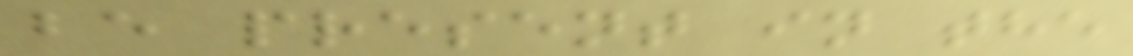be present in the
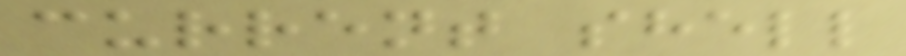current shell
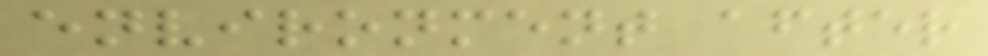environment after
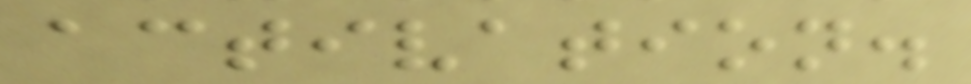activation.
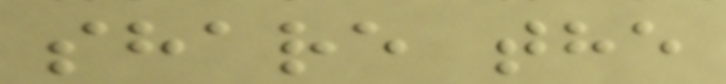share the
